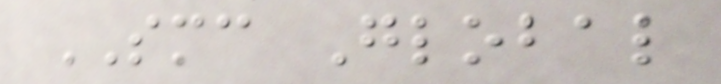SMC Global
